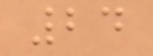24
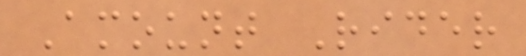Amount Rider
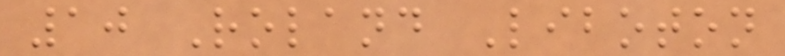10 Roland Liboton
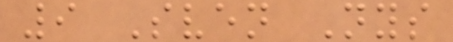9 Sven Nys
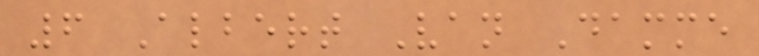6 Albert Van Damme
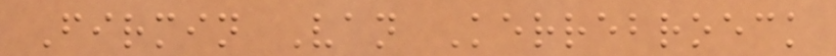Firmin Van Kerrebroeck
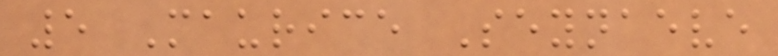5 Maurice Seynaeve
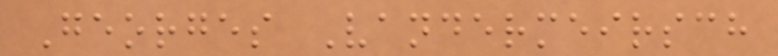Georges Vandermeirsch
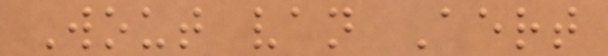Wout van Aert
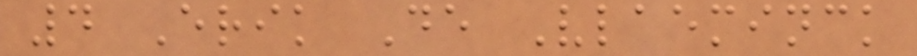4 Erik De Vlaeminck
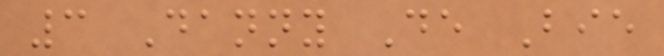3 Danny De Bie
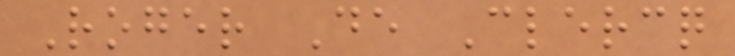Roger De Clercq
